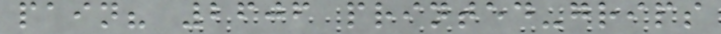pain? 2606 printed-grips
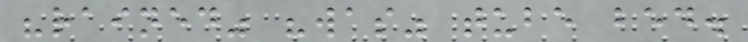"rained" "was" tube bed.
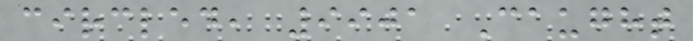circled, 9901 Caught
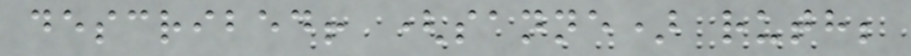described! (sanne) ruth;
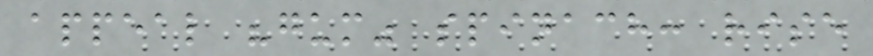appeal "gum" spinach: rise
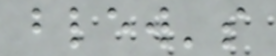blew's
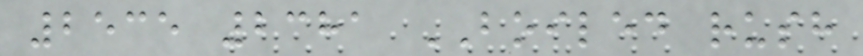2535 2381 BOILED rush
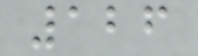126
